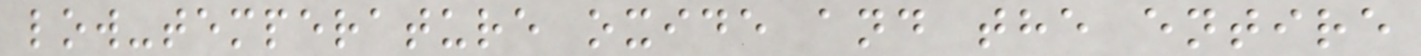low-temperature oxide and the entire
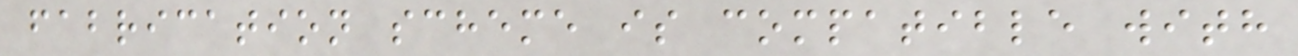fabrication scheme is compatible with
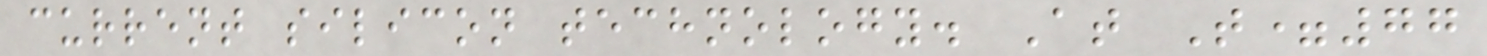current silicon technology. At T=77
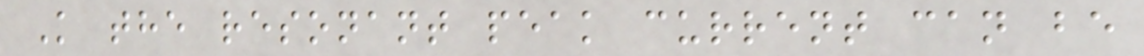K the resonant peak current can be
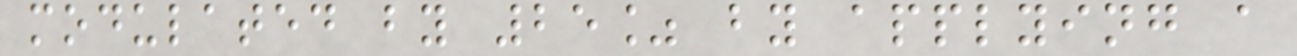modulated by 25% by applying a
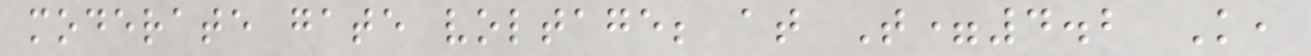moderate gate voltage; at T=4.2 K,
